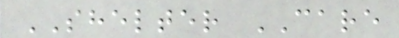SHELTER CARE
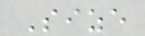Size
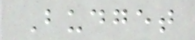Budget
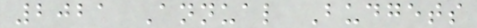2021 Annual Budgets
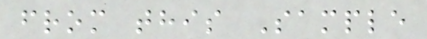from this Sample
